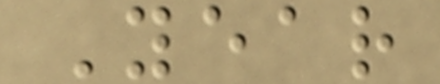Year
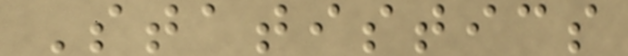Statistics
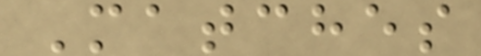Matches
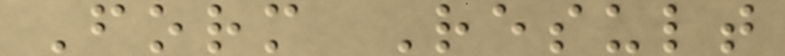Form Result
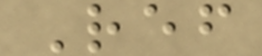Ref
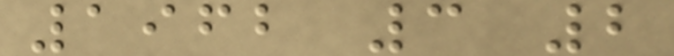1962 3 2
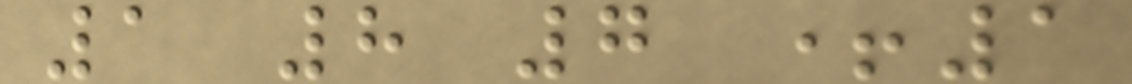1 8 7 +1
